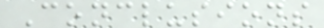Conclusions
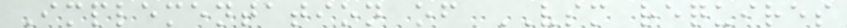Implementation of VSM requires
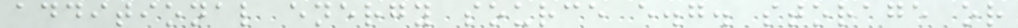additional energy source e.g. storage or
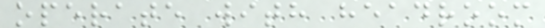operate with headroom
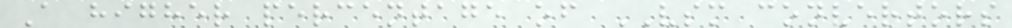A higher percentage of VSM convertors
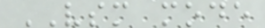VSM mode
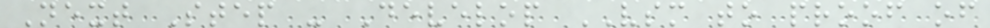Next Step - Develop VSM to proof of
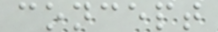concept
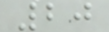20
